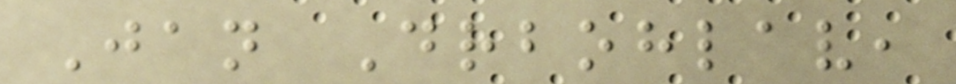Jan Drbohlav,
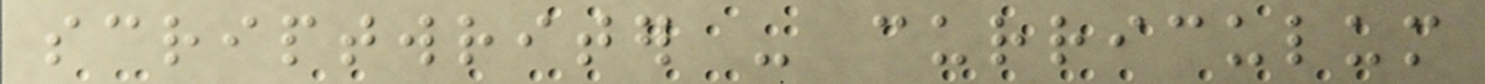scriptwriter - curriculum
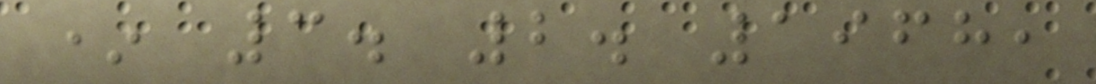* 3. 2. 1968,
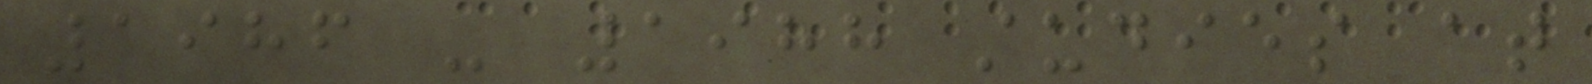1986 - 1988 studies at
